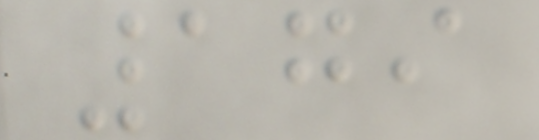179
